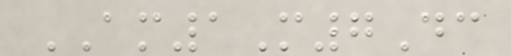AM1M7Dc
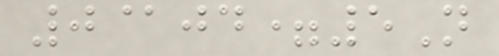0@jd=5N
